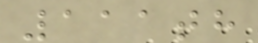111th
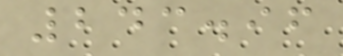243.96
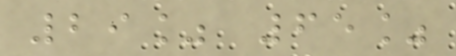29% 65%
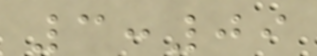3:09
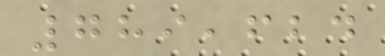789,624
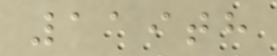119th
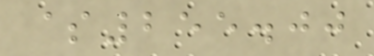$255.00
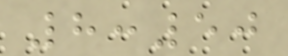8:50
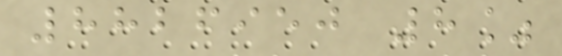8826950 8%
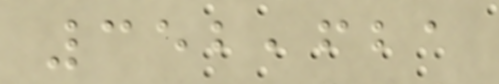352,621
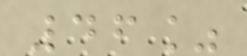46%
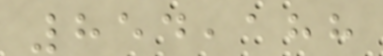854,188
